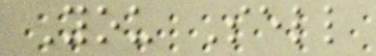You Sell
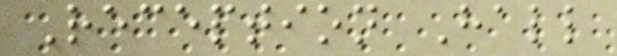Reception Hall
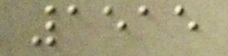1515
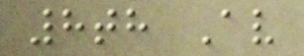8th Av
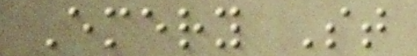Emery St
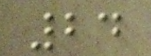24
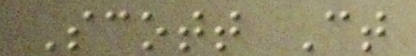Scott Ct
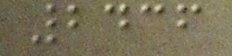2436
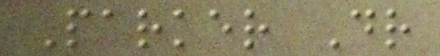Parker Dr
